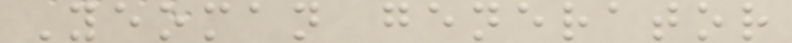Yeoman generator
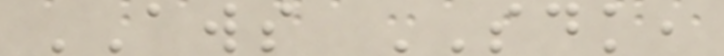AWS SDK,
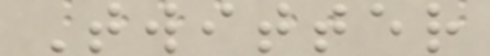Twitter
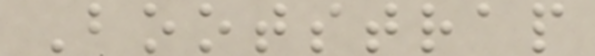Bootstrap
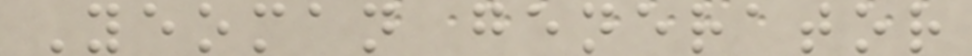Yeoman generator
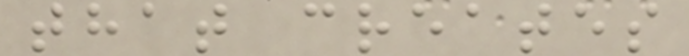that creates
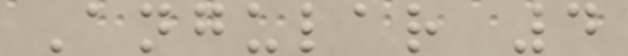Angular 4
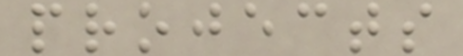projects
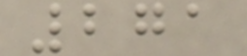271
